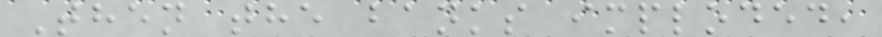Then the banks imploded,
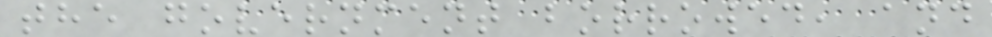the government borrowed, and
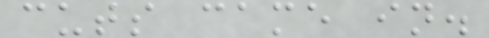cuts came in.
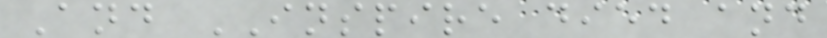And INSPIRE died and
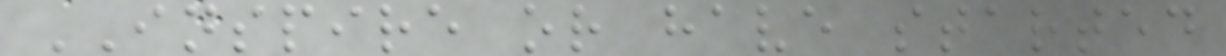INSPIRE or have started
